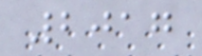2017
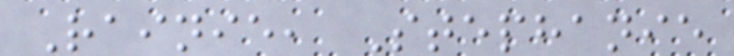Rainie, Stephanie
